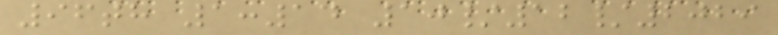96th 1:14 10/12/2029
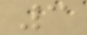3
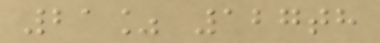21% 127th
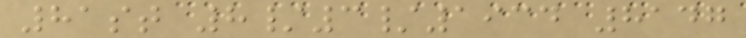81st 8/3/1934 8147
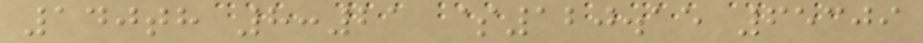140th 8:21 $120.15 65309
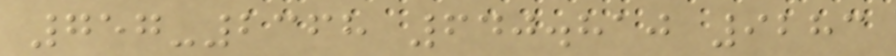757-2368 640.810 9283
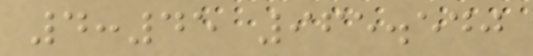4:45 965.540
